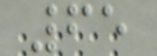65
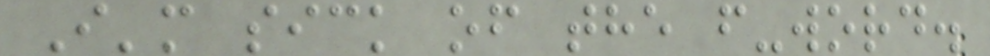I'm sick of the f-word.
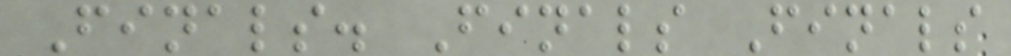Finals. Finals Finals
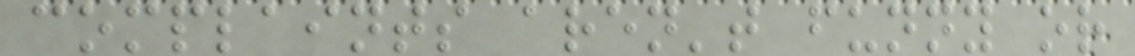complaints aren't funny or
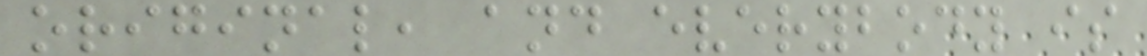original, and everybody is
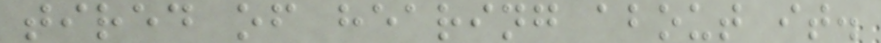tired of hearing about it.
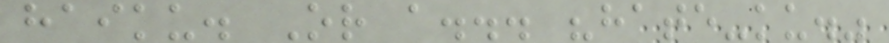haiku. Or a... "hate-ku."
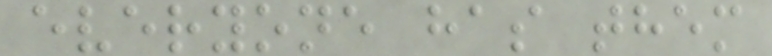everyone has them
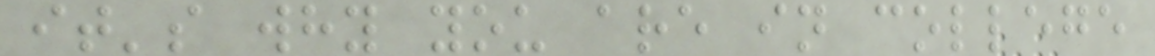it's why you are in college
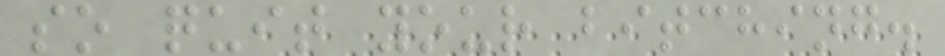so quit your bitching.
